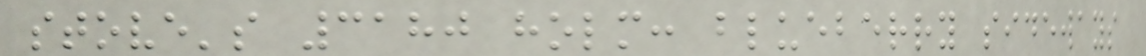stove's 3180 holm: blueberry sideways
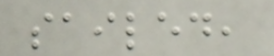sailed,
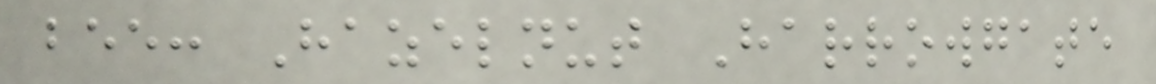bee: Hazelnut Harrowgate
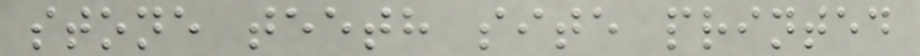stone teeth site printed
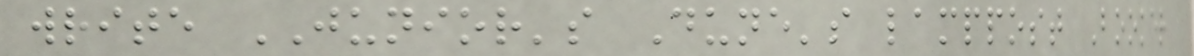write JUNIOR's Dune's lamppost Booker
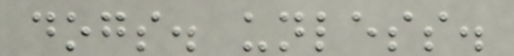dogs. unless.
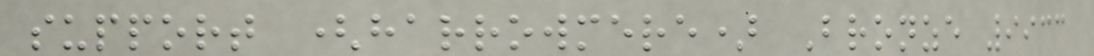support (harrowmere) Bronze 9933
